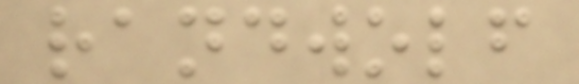randwolf
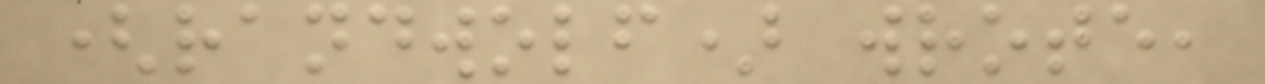(randwolf) wrote,
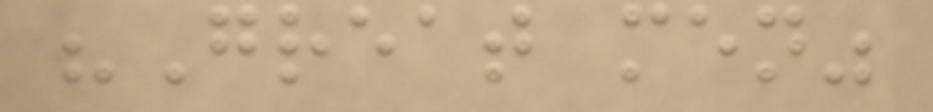"Great men"
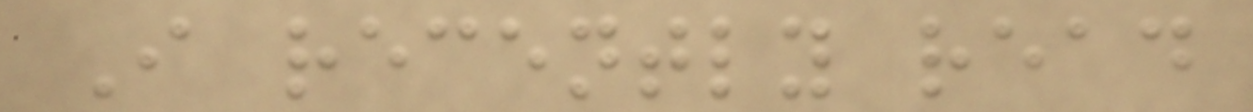I recently read
